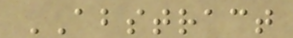ABSTRACT
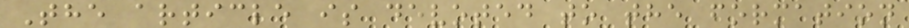The article is devoted to the formation
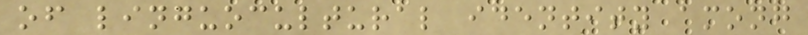of linguocultural identity among
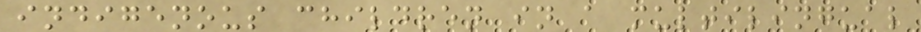indigenous children in a multilingual
